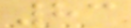83
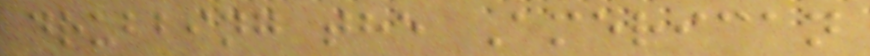drubbing the American
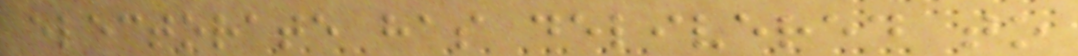electorate has delivered to
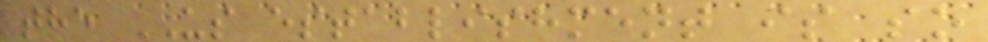the US establishment is so
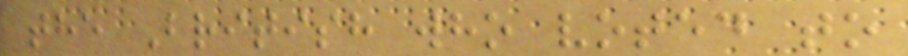the British who voted to
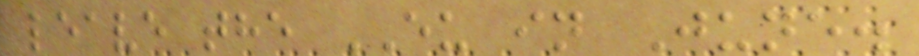leave the EU in June.
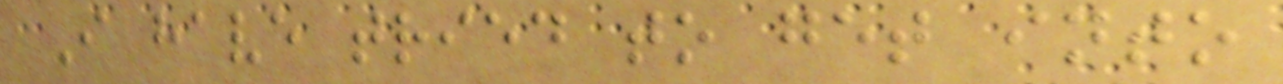I have tried to get into
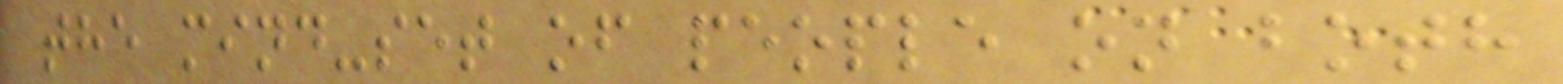the mind-set of people on both
